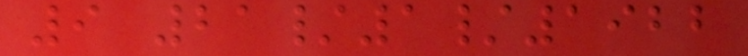9 21/1/1922
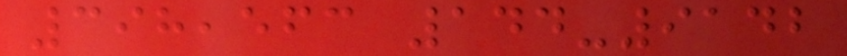398,563 144-9142
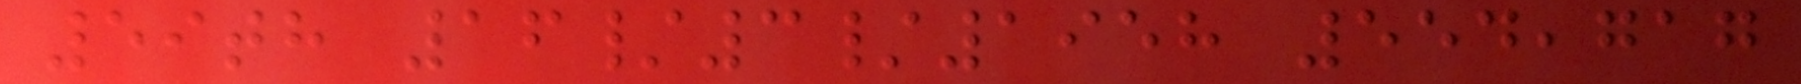59th 16/3/1958 554,717
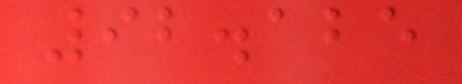92.125
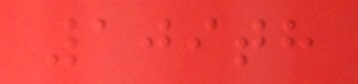109th
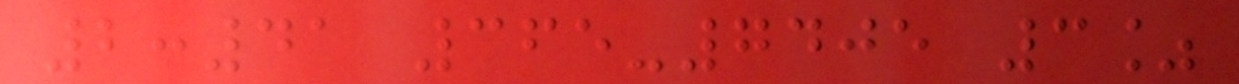2:41 365-7405 3%
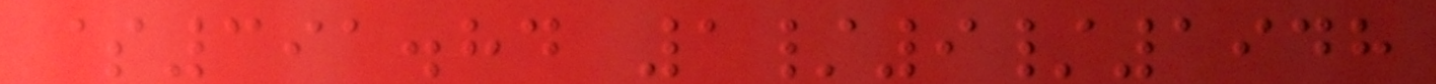$391.84 1/9/1948
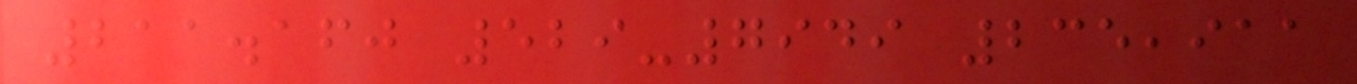211.160 529-7949 235,911
